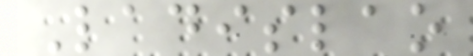Ladislao
